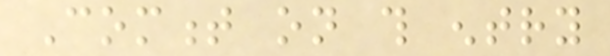Comment on this entry
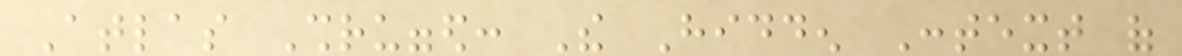Atlas Shrugged: The Hidden Context of
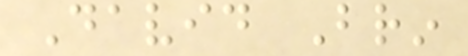David Brin
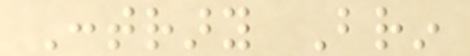Contrary Brin
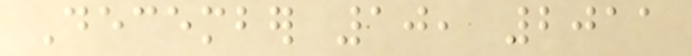December 10, 2011
